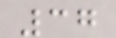37
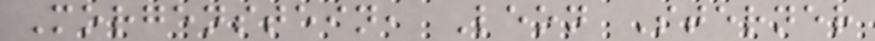Morgenstein, Leon Sterner
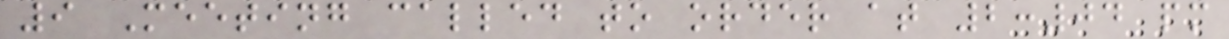9 Meeting called to order at 2:04 pm
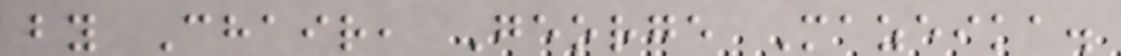by Chair, George Mazeika.
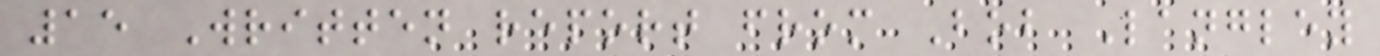15 Written report from Bob Langley
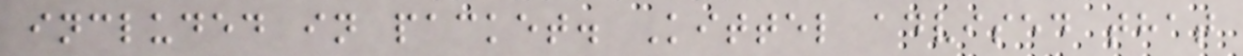included in packet. Kittel advised that
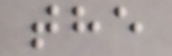the
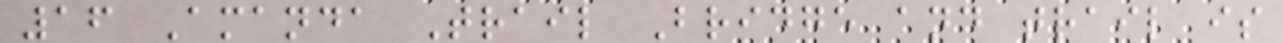16 Amanda Trail Bridge and trail is
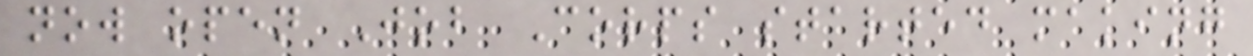now open Job Corps started making
